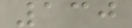130
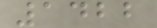1422
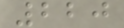220
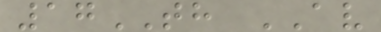17TH AV
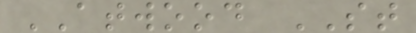ATWOOD ST
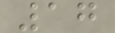17
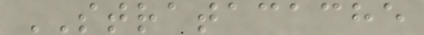STRATACACHE
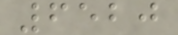6520
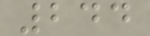244
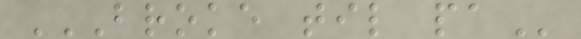BROKE TIL PA
